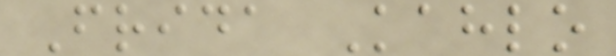Frida Kahlo
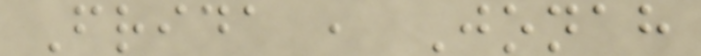Frida , Jonah
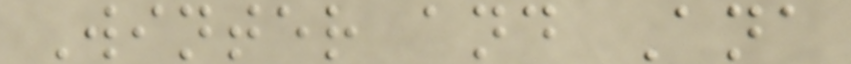Winter and Ana
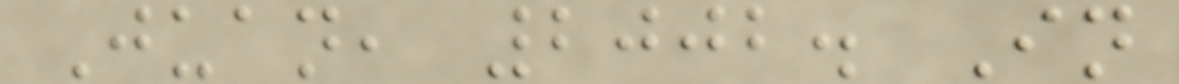Juan, 2002. In
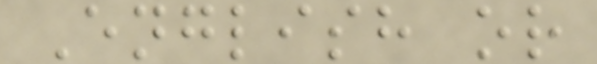English or
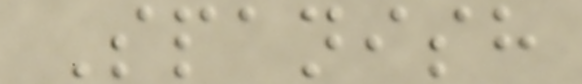Spanish
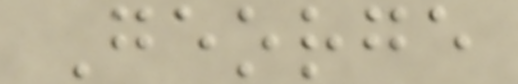George
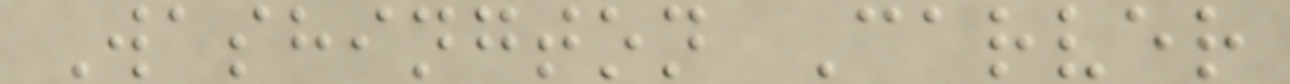Washington Carver
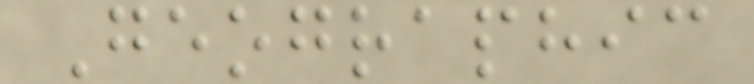Geographic
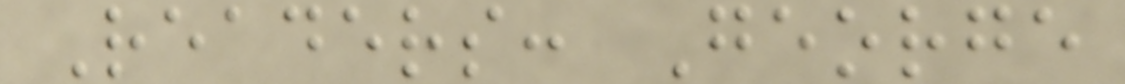Readers: George
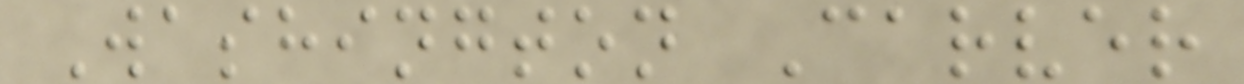Washington Carver
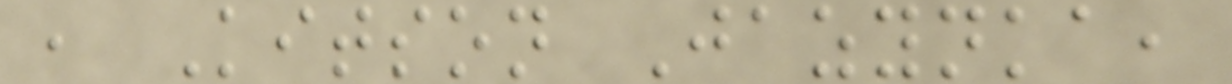, Kitson Jazynka,
